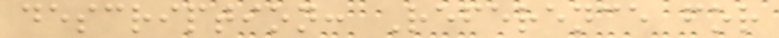description: Reference for
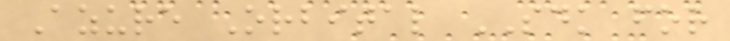Azure Orbital SDK for
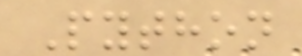Python
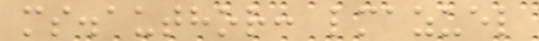ms.author: lmazuel
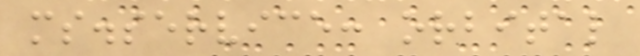ms.service: orbital
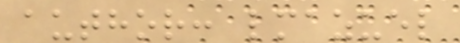author: lmazuel
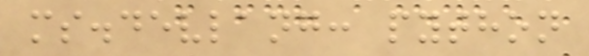ms.devlang: python
